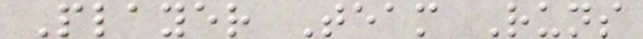Player Team Runs
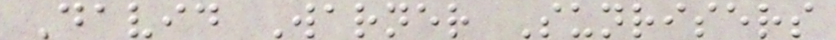David Warner Sunrisers
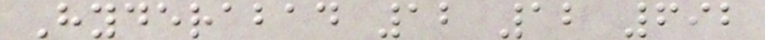Hyderabad 12 12 692
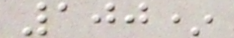100*
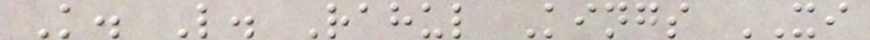K. L. Rahul Kings XI
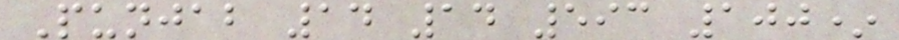Punjab 14 14 593 100*
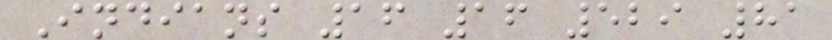Indians 16 16 529 81
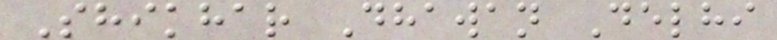Shikhar Dhawan Delhi
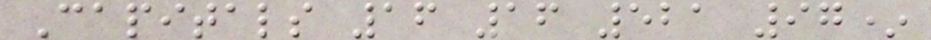Capitals 16 16 521 97*
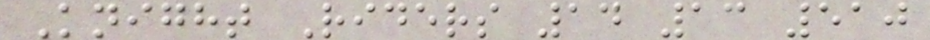Knight Riders 14 13 510
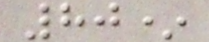80*
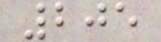205
